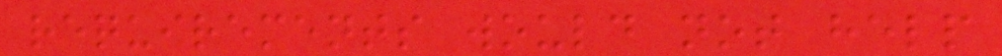requirements would not help
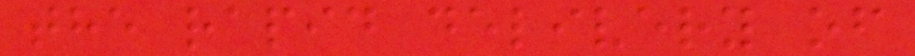the rapid delivery of
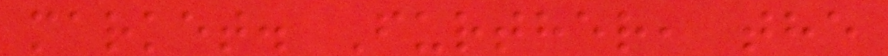market. Further, the
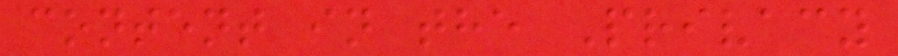content in the Privacy
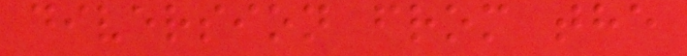diversion from the
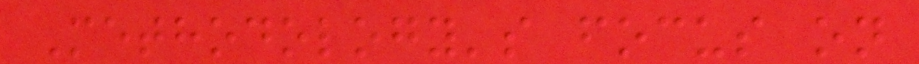Methodology's focus on
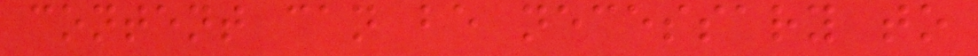content can be necessary to
